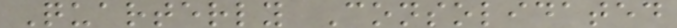Quarterly Consolidated
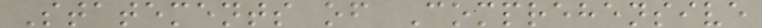Statements of Comprehensive
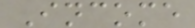Income
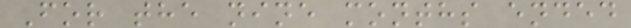For the nine months ended
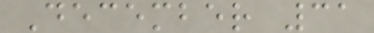December 31
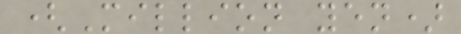(Million yen)
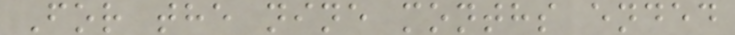For the nine months ended
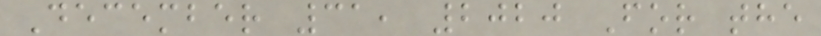December 31, 2020 For the
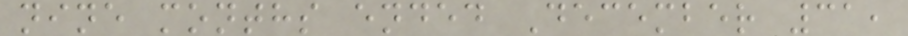nine months ended December 31,
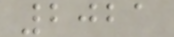2021
